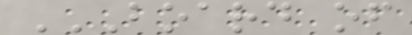BOARD OF
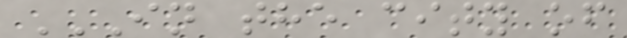IN THE CITY OF
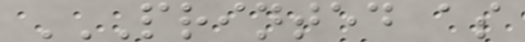PRINTED AS
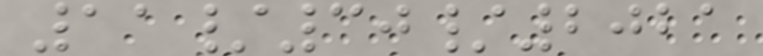11/30/2021
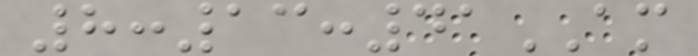8:13:41AM
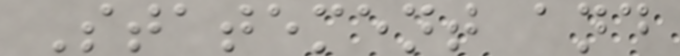Statement and
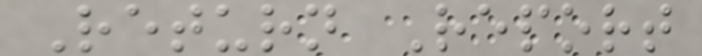Return Report
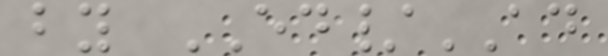by ED/AD
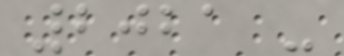2021 -
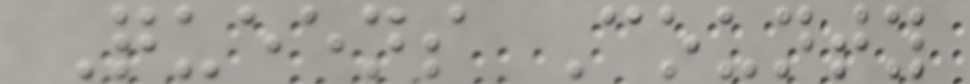Queens County
